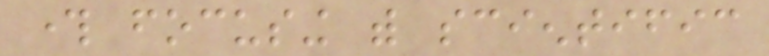through focusing with scientific
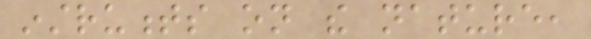instruments on the nature,
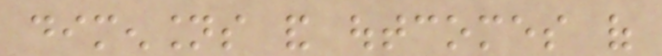dimensions and outcomes of
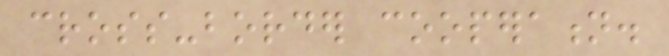cross-border cooperation.
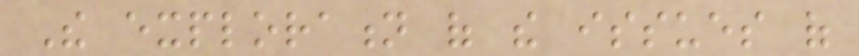The exploration of the issues of
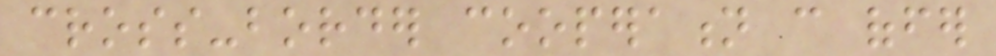cross-border cooperation can offer
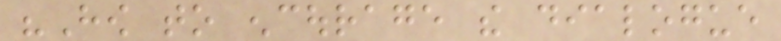"How to encourage the dialogue
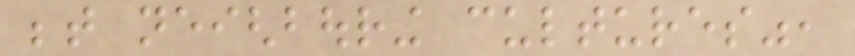between neighbouring cultures",
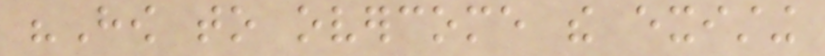"How to overcome the existing
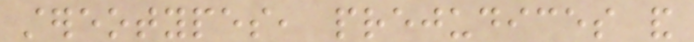stereotypes, prejudices and
